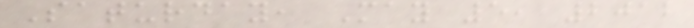Saturday, May 5, 2012
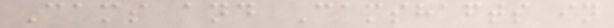Cams and Camshafts in
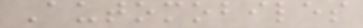Automobiles
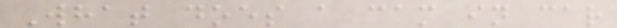What does a cam in car
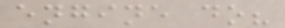engine do?
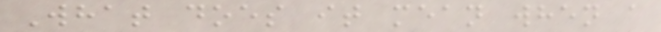What does it mean when a
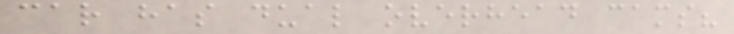car has dual overhead cams?
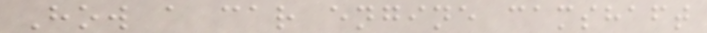How a car engine camshaft
